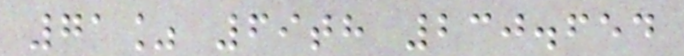71% 69th 230.654
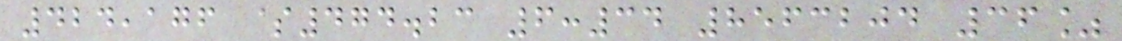424,176 $474.23 6:34 8563204 36%
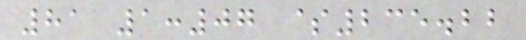81 1:07 $235.22
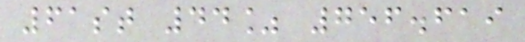61st 44% 756.619
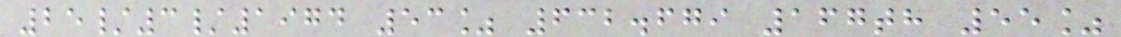25/3/1974 53% 632.679 167th 55%
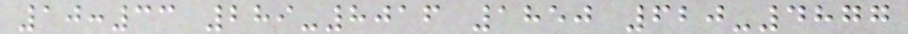10:33 289-8016 1850 620-4877
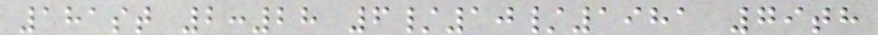181st 2:28 6/10/1981 79th
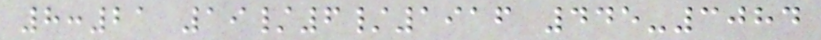8:21 19/6/1916 445-3084
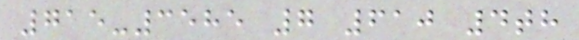715-3585 7 610 4th
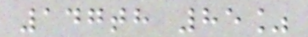147th 85%
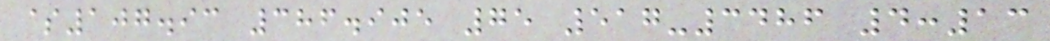$107.93 386.905 75 517-3486 4:13
